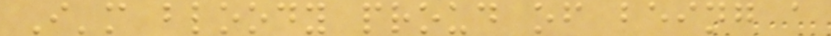I'm bloody proud of being a
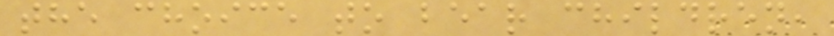the choice to bear children,
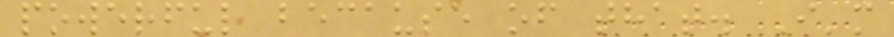powerful because of that. I'm
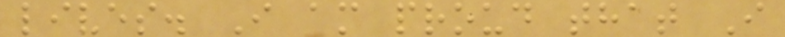lives. I am proud that I
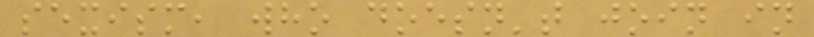sexism, who doesn't join in
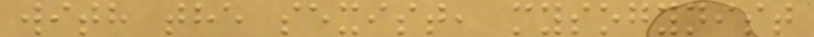with the sexist, mysogynist
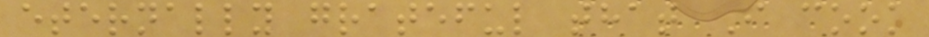eternally grateful that I cook
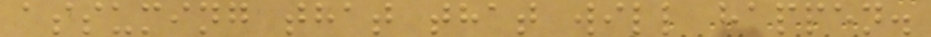assuming that that will happen.
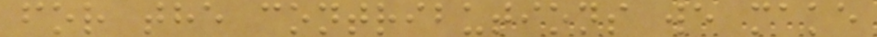for the contributions we make
